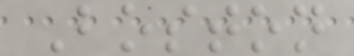Boston
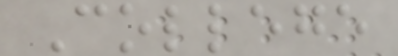College
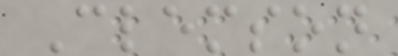Clemson
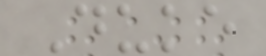Duke
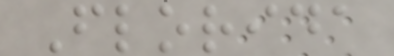Florida
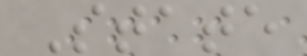State
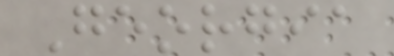Georgia
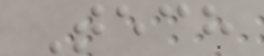Tech
